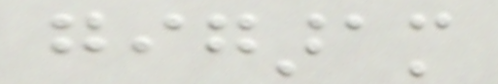gigaram
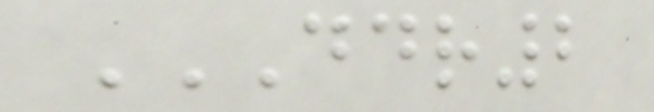DDR2
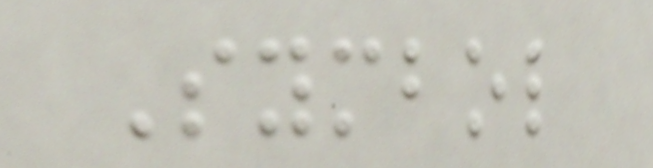Symbol
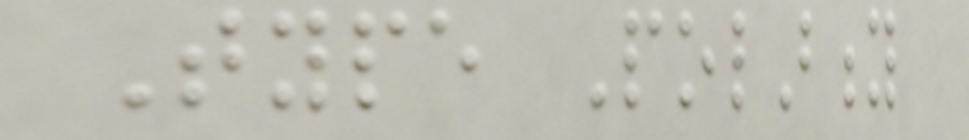Type Polarity
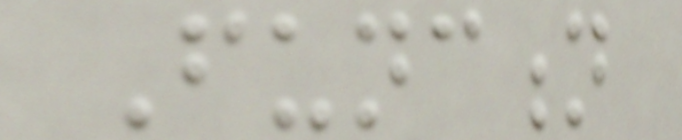Function
